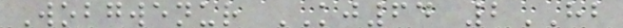Wobgwenur KJ64 2HB
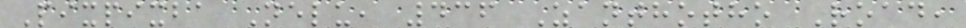Pixpixba Nelu, 436 Zanthotho Road,
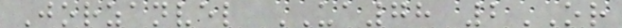Jorzanvel UA78 2OR
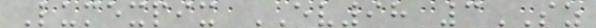Lumexpix EV98 3SZ
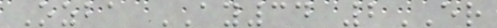Ozba AY34 2ER
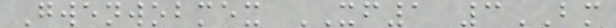Gwenwobmex XF1 3BM
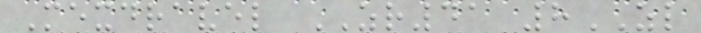Mexdravel ZR41 8ZL
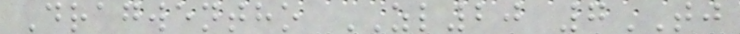Dragwentho ZL20 7TJ
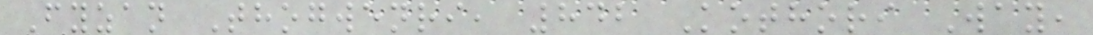Fyzan Thogwenri, 842 Kothori Way,
